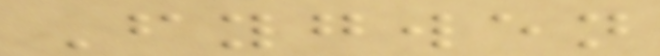Fygwen
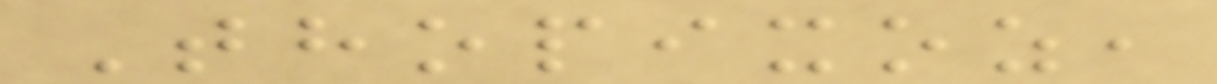Thopixoz,
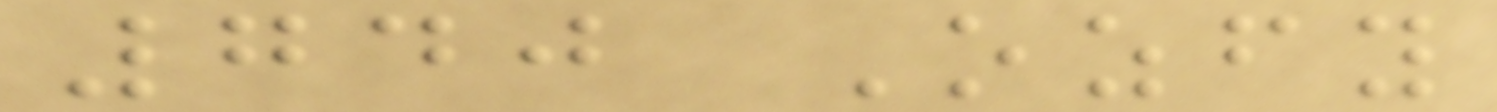740 Ozfy
